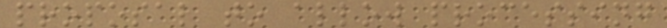proposal to allow processing
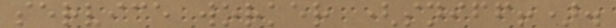service worker (sniff!).
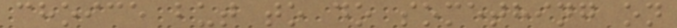choice but to do something on
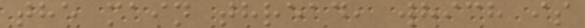the main thread, which is
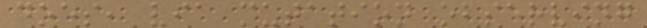does, via mutation observing
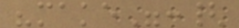"make":{
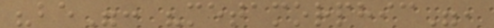"be": "metamorphic",
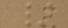}
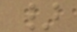}
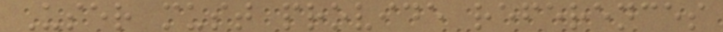User must provide references
